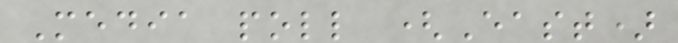Media poll (East)
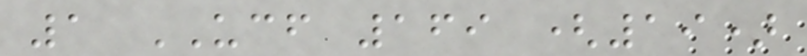1 UCF 169 (19)
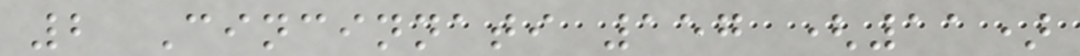2 Cincinnati 157 (11)
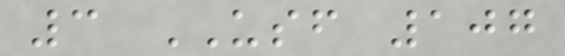3 USF 107
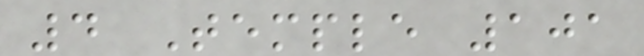4 Temple 101
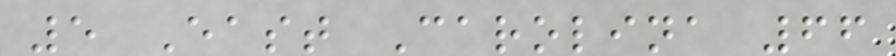5 East Carolina 66
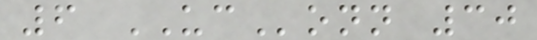6 UConn 30
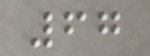67
